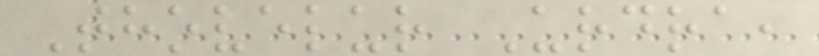Thovelur Urdra,
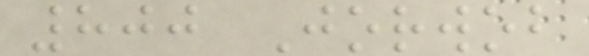800 Jorwob
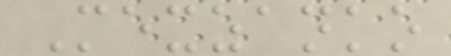Mexzanko
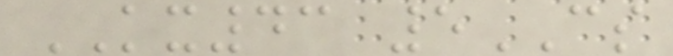KX43 5CS
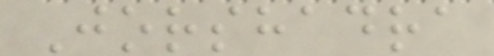Jorshadra
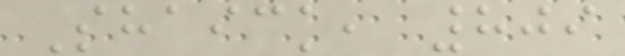Shaick, 809
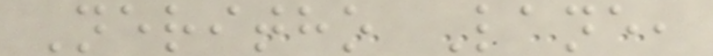Neritho Lane,
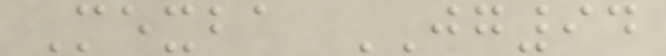Mexba JG94
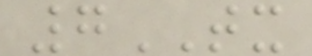7TX
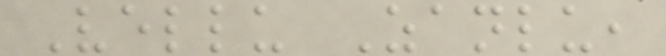Vellu Zanlu,
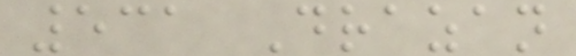531 Drazan
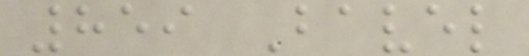859 Bavel
